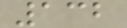132
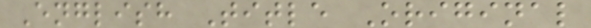English Title Original
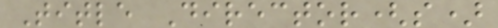Title Director(s)
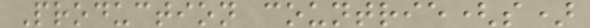Production countrie(s)
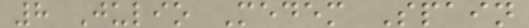8 Julio Medem Spain
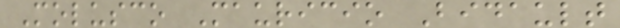Molusco Mauricio Bidault
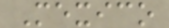Mexico
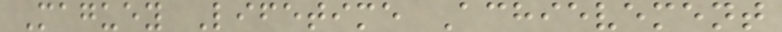Maguey Lifetime Achievement
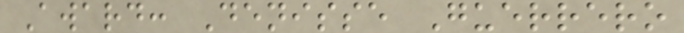Award: Denisse Guerrero
